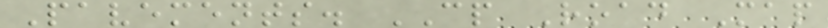Pavements. CP Road Map
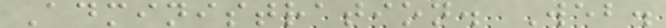Administration. Web.
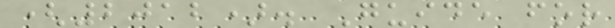(2012). Guide for
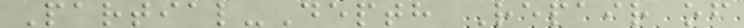Partial-Depth Repair of
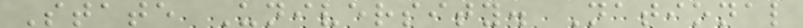State University. National
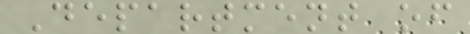Department of
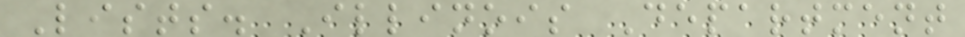Lists. Illinois Department
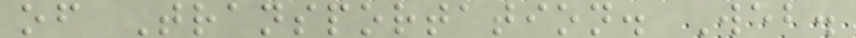of Transportation. Web.
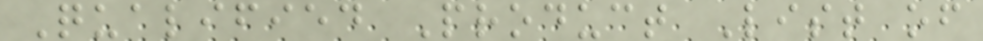Qualified Product List of
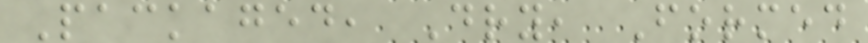Packaged, Dry, Formed
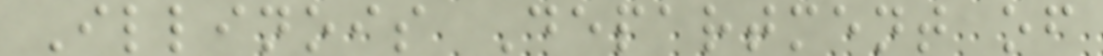Illinois Department of
